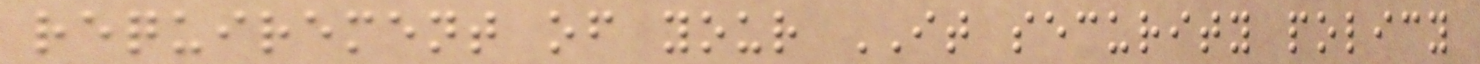requirement of your IT security policy
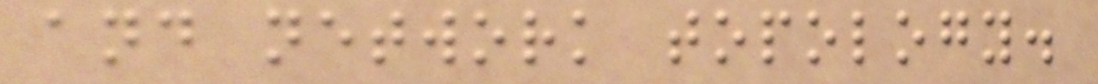and network topology.
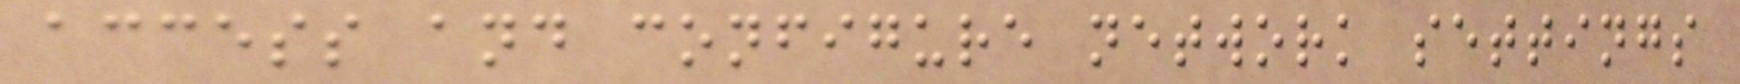access and configure network settings
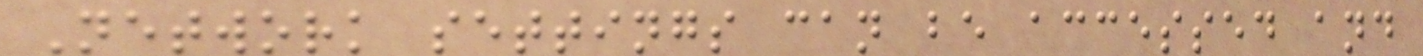Network settings can be accessed and
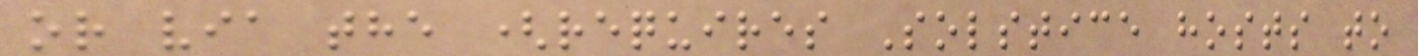or via the (requires Solstice hosts to
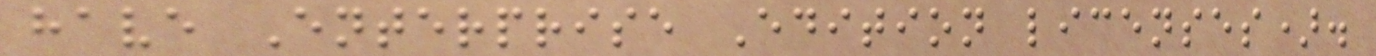have Enterprise Edition licenses).
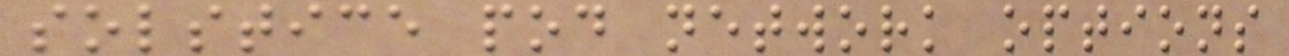solstice pod network options
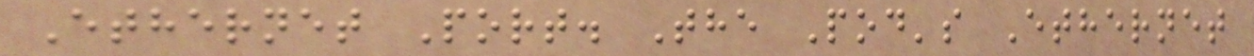Ethernet Port. The Pod's Ethernet
